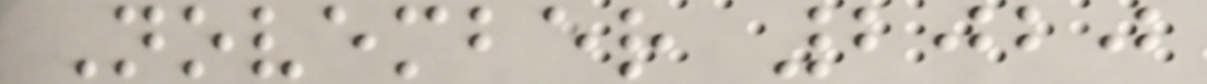November 2020
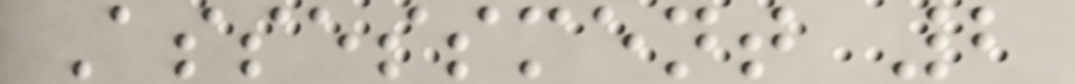Assessment 2
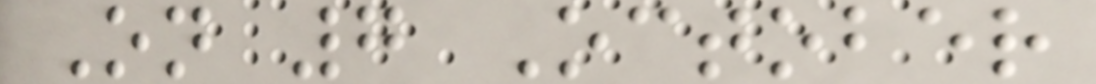On 7 October
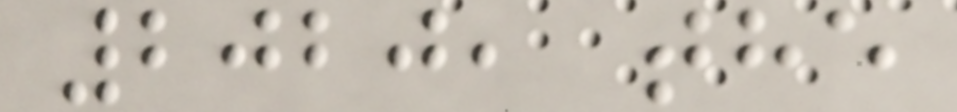2020, the
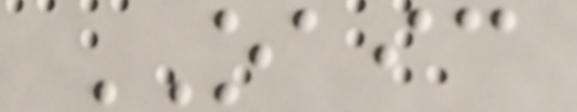OAIC
